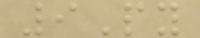9Py
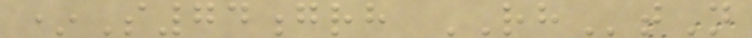*S74grh RHtN
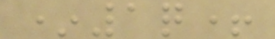*1q+
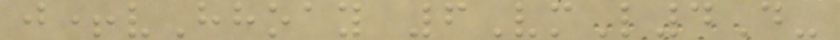j+vHhoay 6VmL4D-
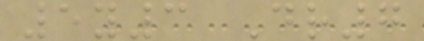5y3 Dr7
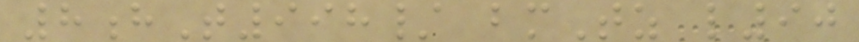8hT998/ bmTz l90
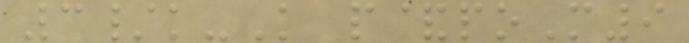3/k-K p&poM9
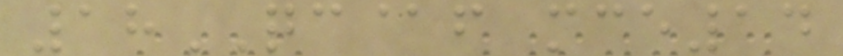18QC@f mce14
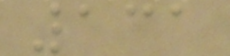131
